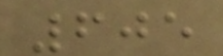605
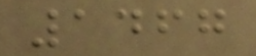1467
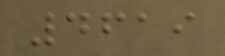4619
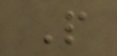P
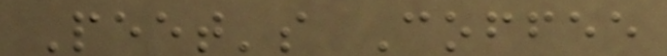Peet's Coffee
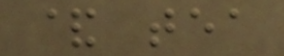& tea
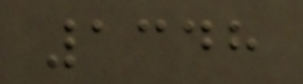1348
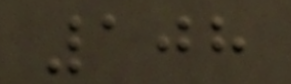108
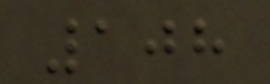108
